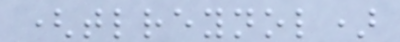(tlreynol)
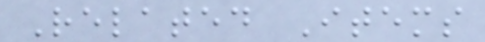Related Items
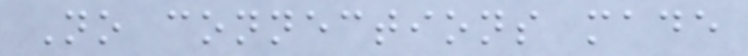No connections made
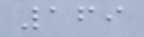169
